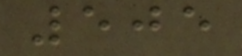505
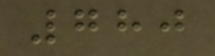780
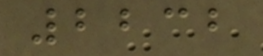2232
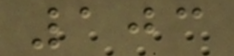103
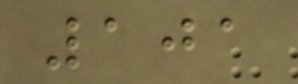101
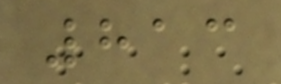813
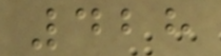428
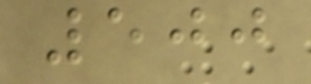500
